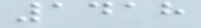1418
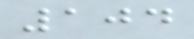104
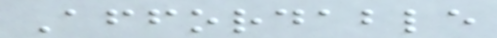Affordable
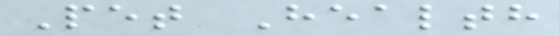Pet Health
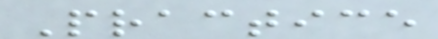Practice
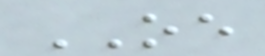OE
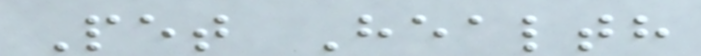Pet Health
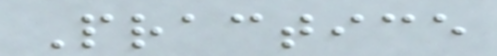Practice
